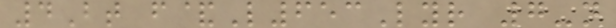4Bt f&L653Lyr 7-n
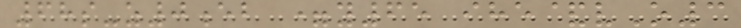68s-z0eb =y65 ihe&vO3
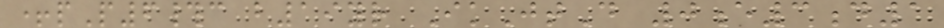+pP6#c b19yr IkJtD 0e3d1
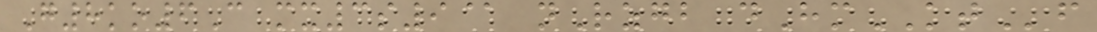G8ko6C mx3s9@ nRzgb dHmKTf
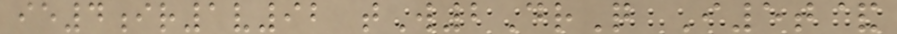ie4ir1v92 tW2DrQ I5t&
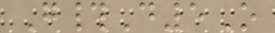G#D5O
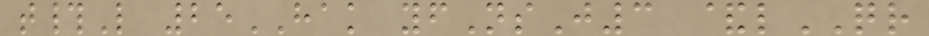t#L 25HAK yfNsJ3 &lQR
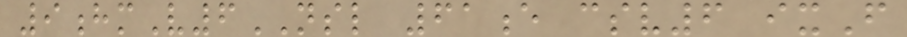9hmV6NSL 61e csv6 ixF
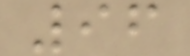96
